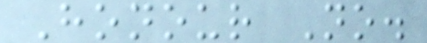Honour No.
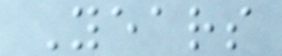Years
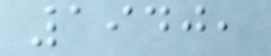1940,
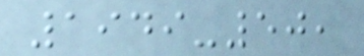1949-50,
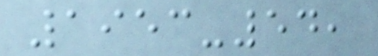1953-54,
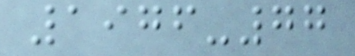1976-77
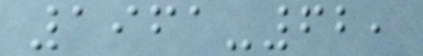1961-62,
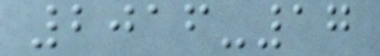2016-17
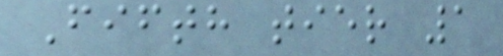Fifth tier 1
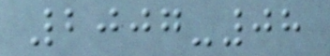2007-08
